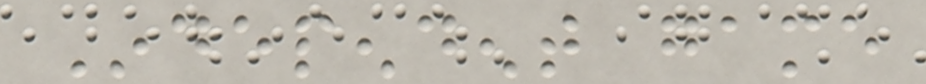Independent game
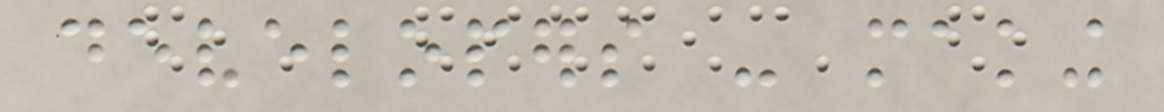developers - making
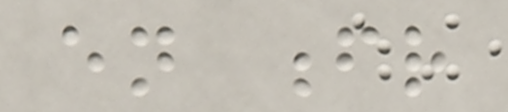en fr
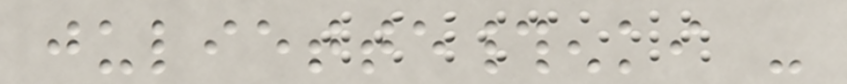juliette#enki -
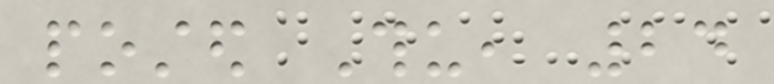posted Thu, 24
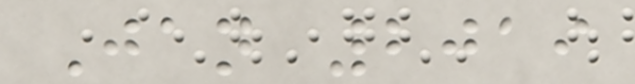Jan 2019
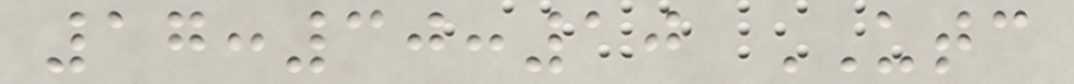17:30:10 UTC
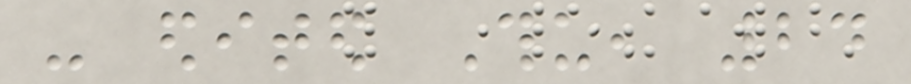- edited Thu, 24
